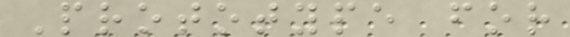Prototype for
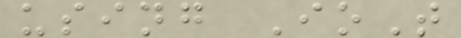using IoT
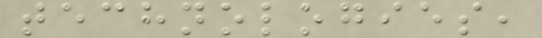technologies,
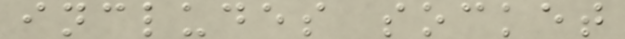includes socket
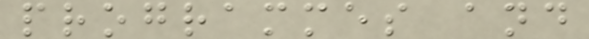programmes and
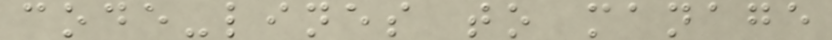code-lines to manage
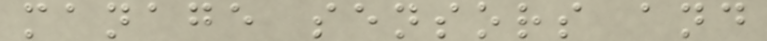manage sensors and
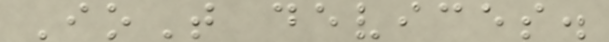IoT devices.
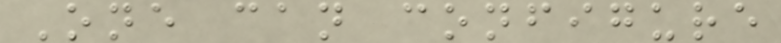One can configure
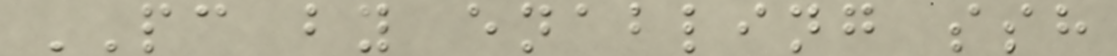PC by enabling ssh
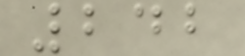242
